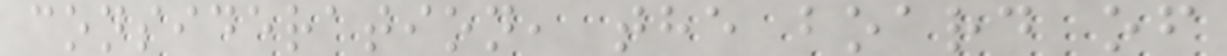consideration, the board of
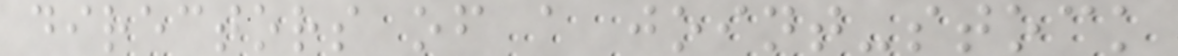directors of a joint-stock
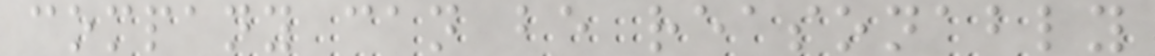company can be reasonably
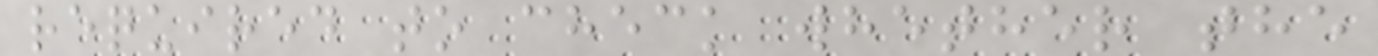required to check whether the
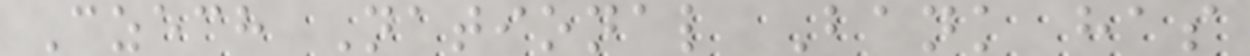Czech National Bank has
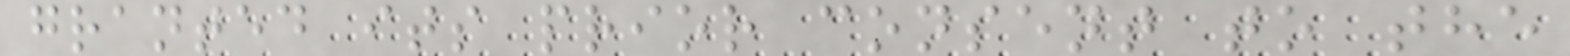granted its prior consent to the
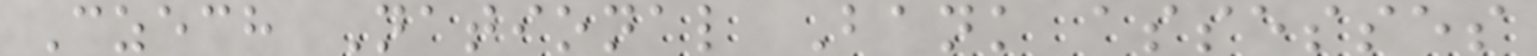Czech National Bank assesses
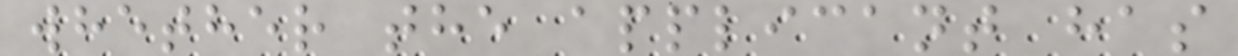whether the applicant has
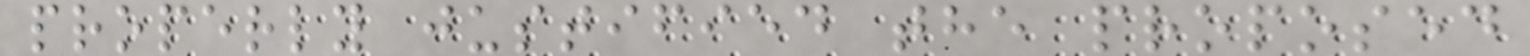properly justified the proposed
